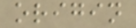origin
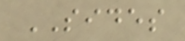SIDES
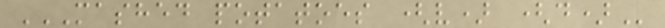MASHED POTATOES (V) (D)
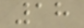18
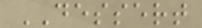DESSERT
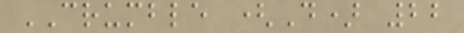CRUMBLE (D) 22
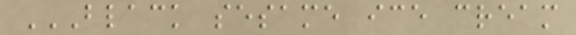BLACK SESAME ICE CREAM
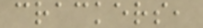crackers,
